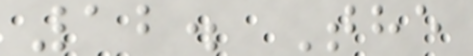12. The
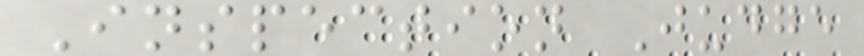Inspection Judge
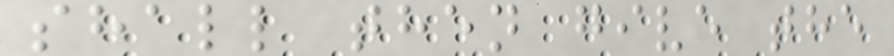shall then give the
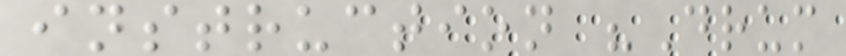instruction "Drum
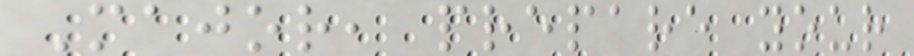Major, prepare your
